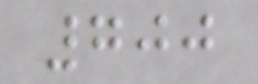700
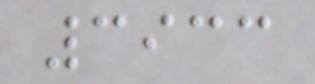3933
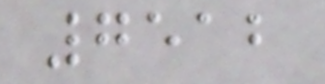7512
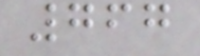767
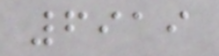6919
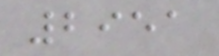2951
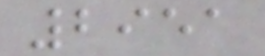2951
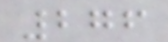276
